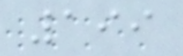199
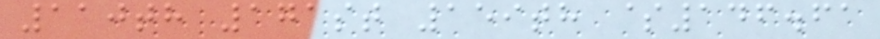110th 171st 159th $146.61
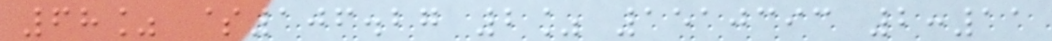68% $106.27 2% 1510393 2:11
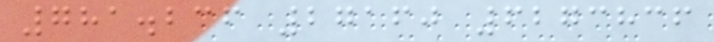781.236 27160 6273836
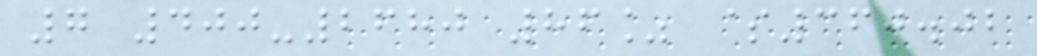7 400-2680 86% $360.02
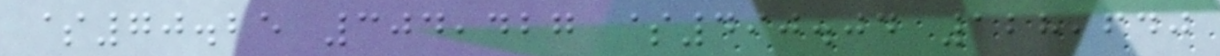$70.25 304,427 $490.04 128,640
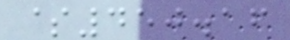$450.16
